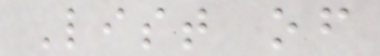List of
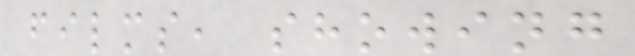films, showing
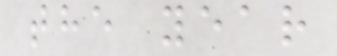the year
